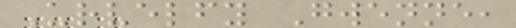Urvelfy Gwenne,
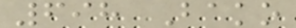698 Bako
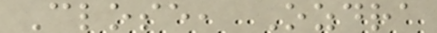Close, Ozdra
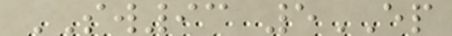SW93 5EP
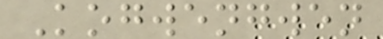Kogwengwen
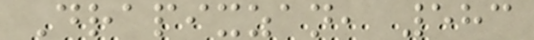Drapixzan, 583
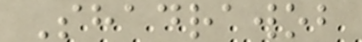Shadrawob
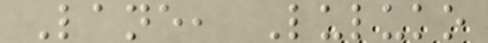Lane, Luluko
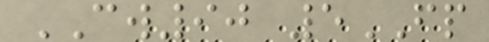CW90 5FP
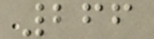266
